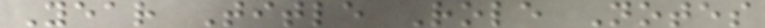Year Title Role Notes
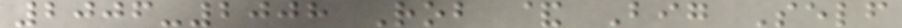2006-2008 Rob & Big Self
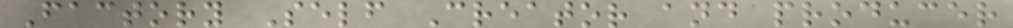Factory Self Creator and producer
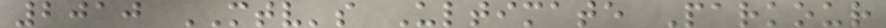2010 MTV's Ultimate Parkour
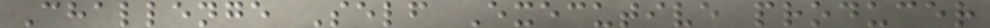Challenge Self Executive producer
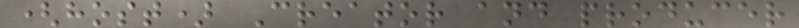(host) Creator and producer
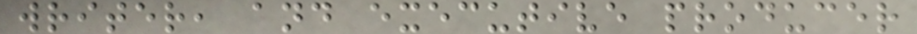writer, and executive producer
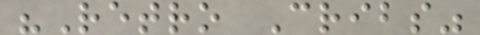"Retro Cribs"
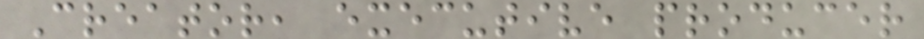Creator, executive producer
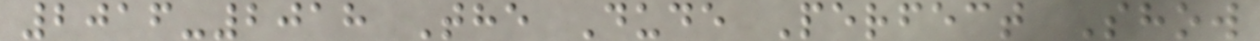2016-2018 The Dude Perfect Show
